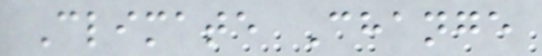Climate Change
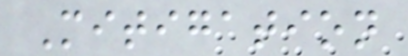Mitigation
